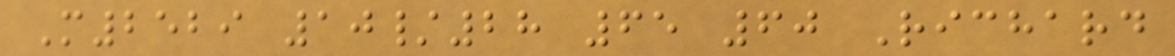M2529 10/28 65 60 Richard
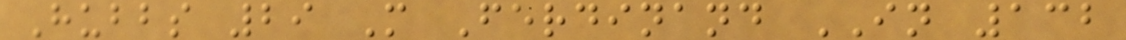Hubbs 29 M Ferdinand IN 132
